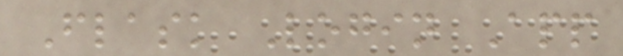Flask Login App
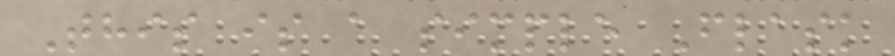This is a simple Flask
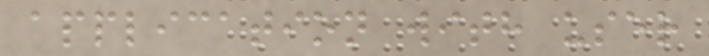application with user
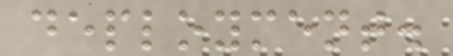deployment.
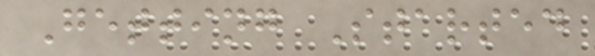Getting Started
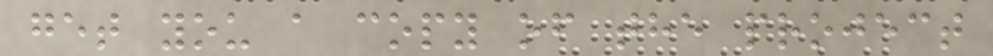get you a copy of the project
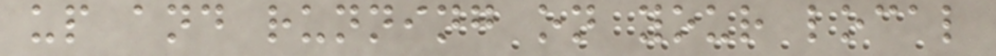up and running on your local
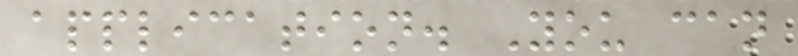application. You can
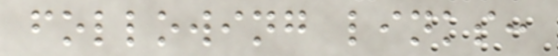following links:
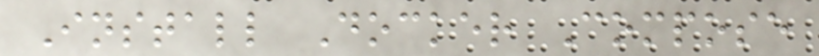Install Docker Compose
